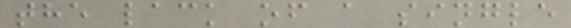the lack of a single
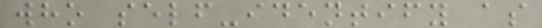who self-identify as
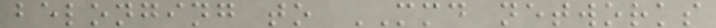belonging to MMD networks
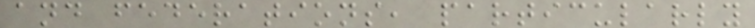and federations, particularly
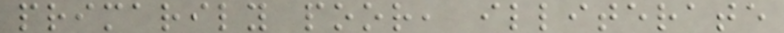primarily poor, illiterate
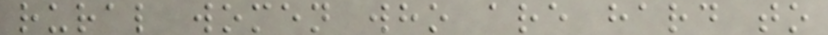rural women who are hard to
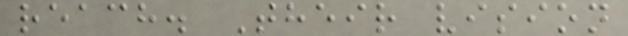reach. Their vision
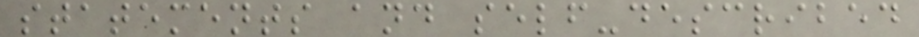statements and self-described
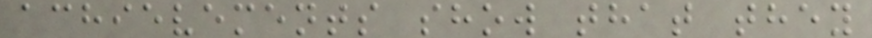achievements show that they
